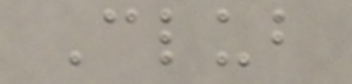Club
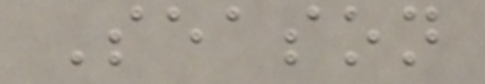Season
